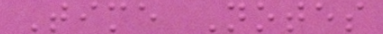Time Notes
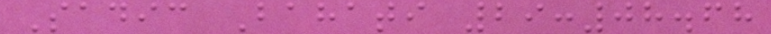Sadic Bahati 29:08.68
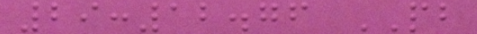29:12.76 PB
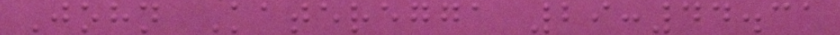John Kateregga 29:44.31
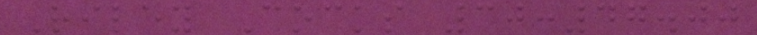Riley Cocks 30:47.00
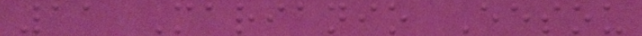11 Marianio Eesou
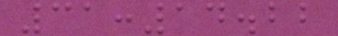31:14.22
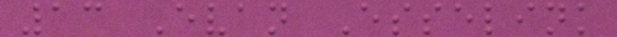13 Evan Esselink
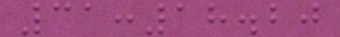31:18.20
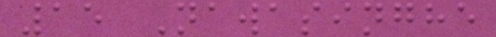15 Nawasinghe
